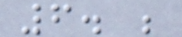6. ;
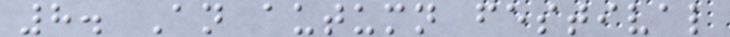8. An autumn festival
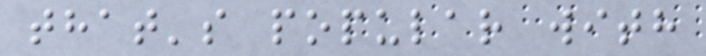that's popular with
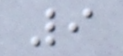9
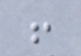!
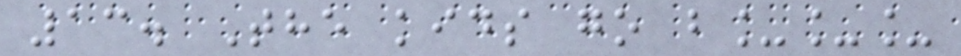13. The kids go b___
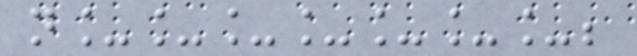n_______;
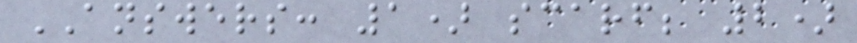ANSWERS: 1) scarf; 2)
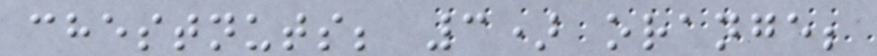chestnuts; 3) orange;
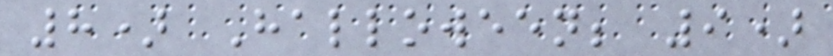8) Halloween; 9)
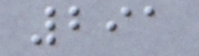291
